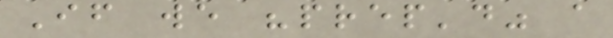If we "prep'd" a
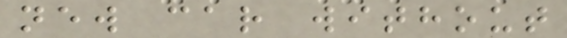new car without
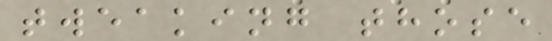tweaking those
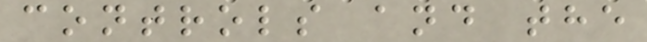controls and the
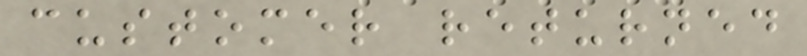customer returned
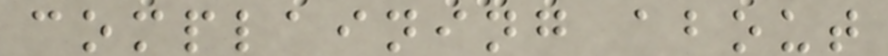complaining about
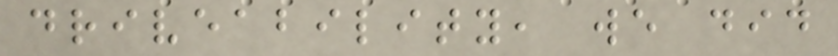driveability, we did
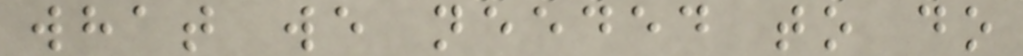what we needed to do
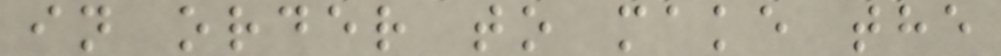in order to make the
